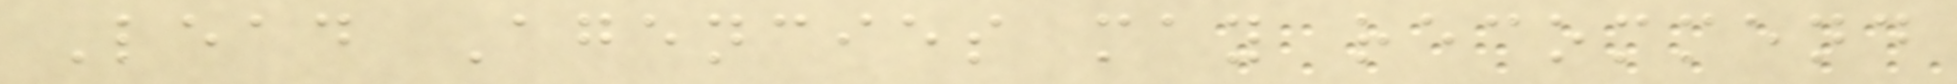Lead Agencies may recommend
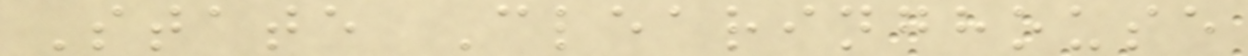State Clearinghouse
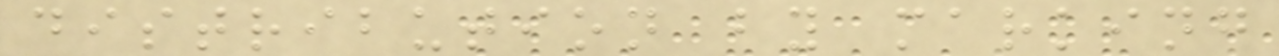distribution by marking
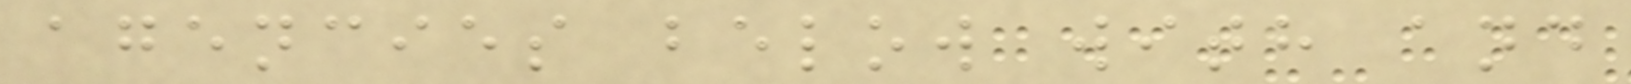agencies below with and
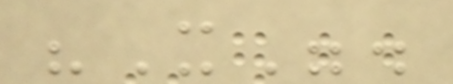"X".
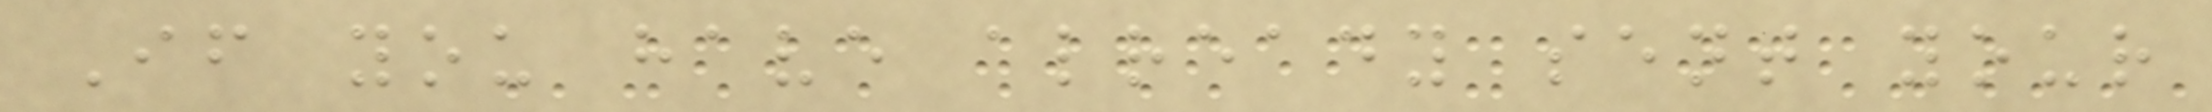If you have already sent your
